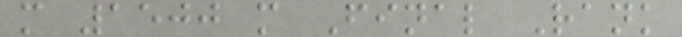m 1500 m Final Rank
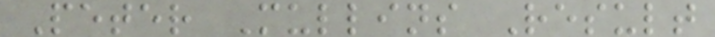Peter Mullins Result
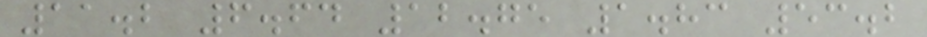11.2 6.64 12.75 1.83 53.2
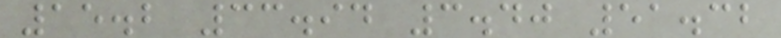15.2 33.94 3.40 51.32
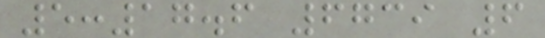5:17.6 6739 6
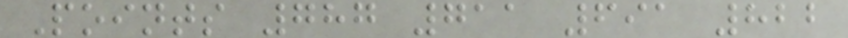Points 787 711 691 822
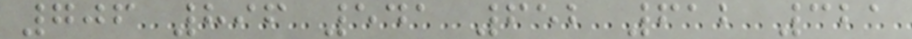706 896 541 652 612 321
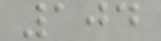104
